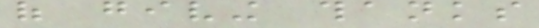of giving thanks
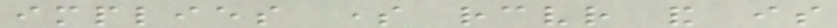implies some receiver and is
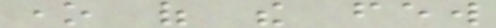one of the few
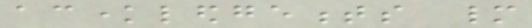acknowledgements many
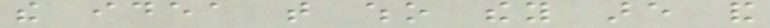the idea that who they are and
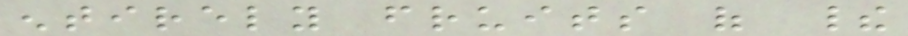entirely fruits of their
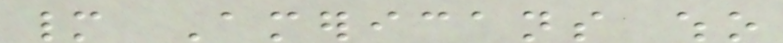many Americans who
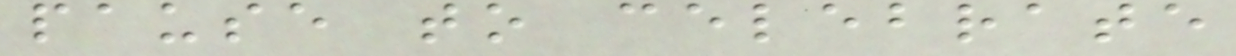pause to celebrate
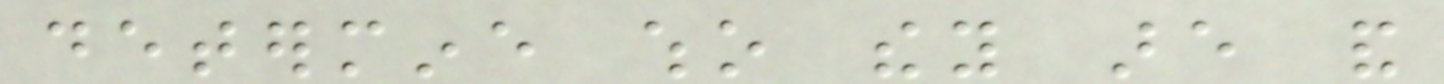determine who they are and
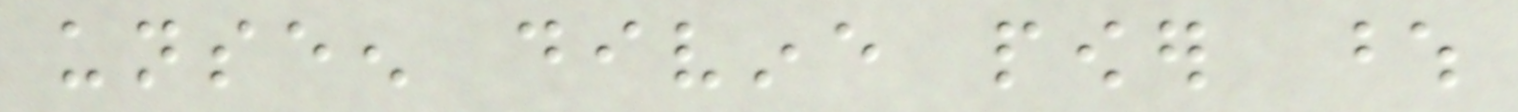unseen divine power whose
